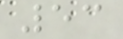53
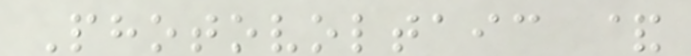Photovoltaic &
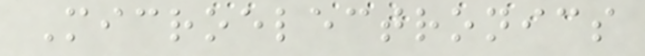Microelectronics
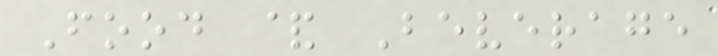Food & Beverage
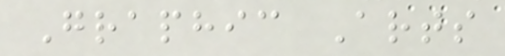Graphic Arts
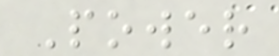Power
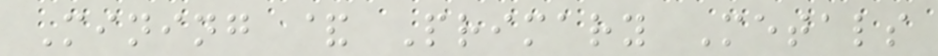Mining & Primary Metals
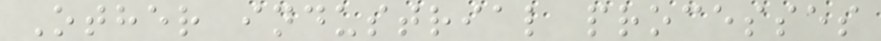Other industrial processes
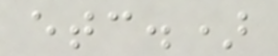etc.)
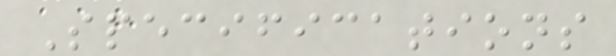Specifications
